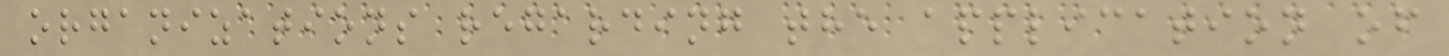organizations regarding the application of
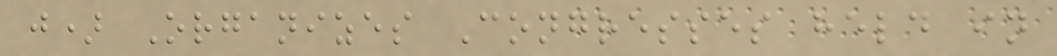j) Organizes Congresses held in
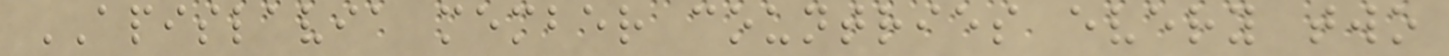APISLAVIA member countries every two
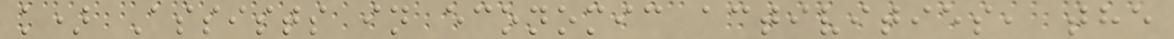k) Assists in economic activities, the
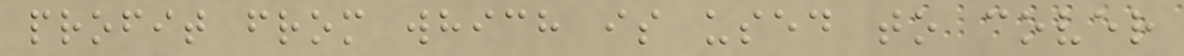profit from which is used to cover
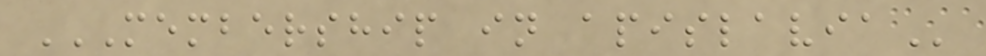MEMBERSHIP IN APISLAVIA
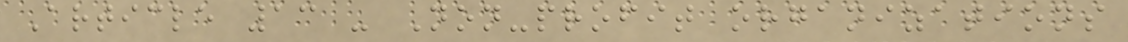Article 13 - Non-profit organizations
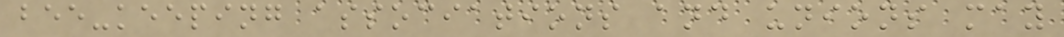bee-keeping associations and unions may
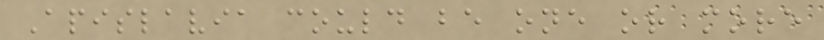Apislavia could be one or more
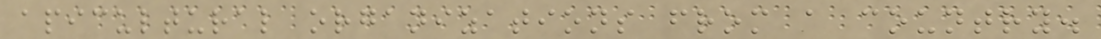apicultural organizations from a country.
